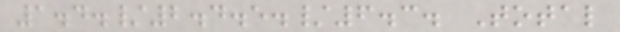1.4./2.4.5./6.3. Total
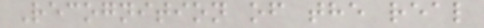Recognition of the real
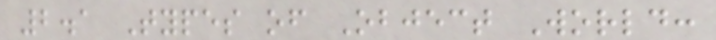2.1 Types of Object World:
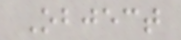Object
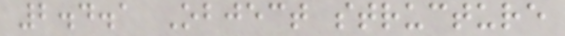2.4.1 Object structure
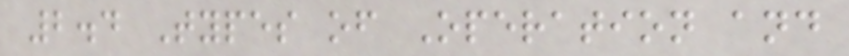2.4 Types of Operation and
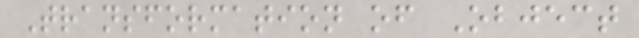Transformation of Object
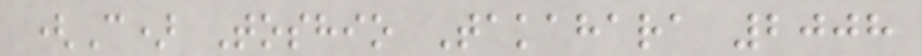(C) Toshio Takahara 2008
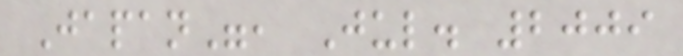Japan", Jul. 2009
